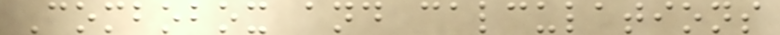Combobox and calculations
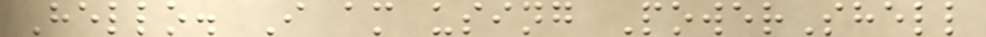Hello. I am using PowerShell
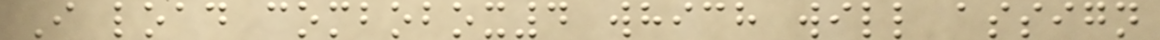I load combobox4 which will assign
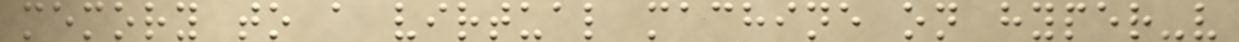memory to a virtual machine on hyper-v
